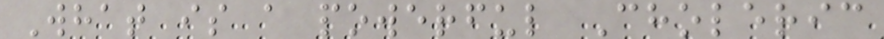What is a powerful Choleric
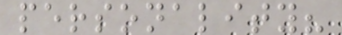personality?
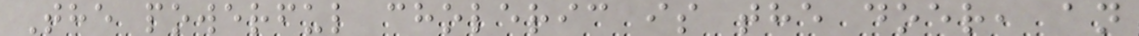The powerful choleric is the doer, an
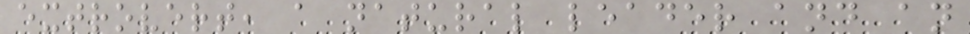extrovert, a natural leader and an
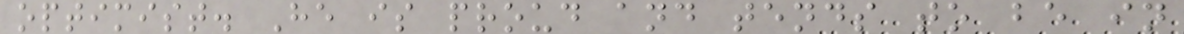optimist. He is proud and tends to be in
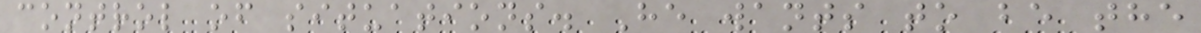control of situations. He wants to be the
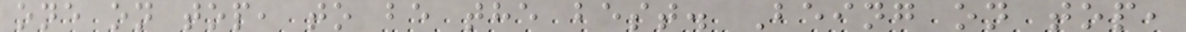one on top, to be the best. Being on top,
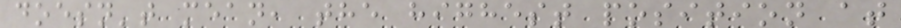doesn't mean, the highest position at
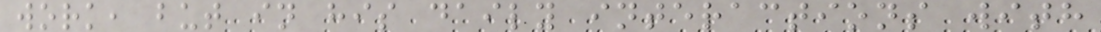work, but in his daily interactions with
